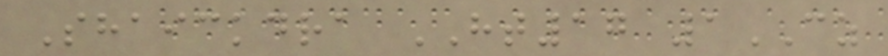Shaickdra HT17 1CZ
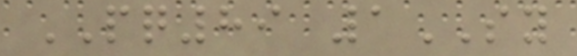PQ89 1SY
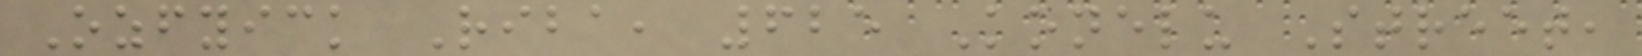Ozfyick Riba, 625 Konelu Street,
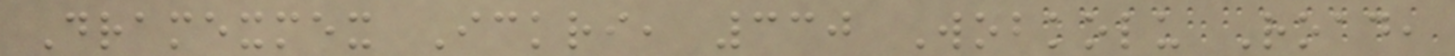Dramexmex Ickri, 330 Wobkolu Road,
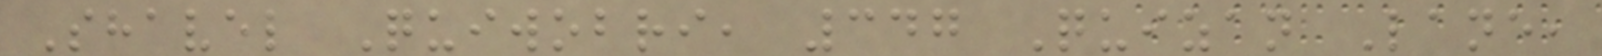Shavel Quiwobri, 347 Quizan Lane,
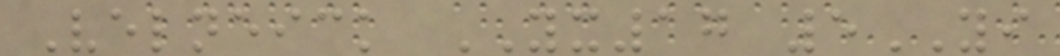Velneick YX17 5YI
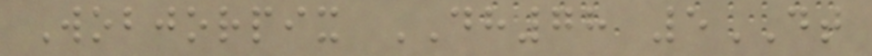Wobjorpix DH78 5DT
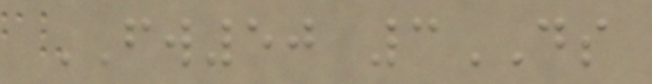FW50 3DS
